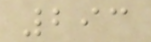293
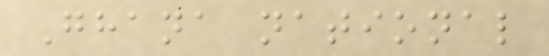Ghana national
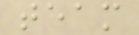team
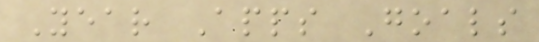Year Apps Goals
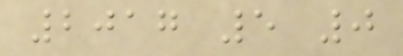2017 5 0
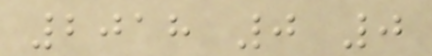2018 0 0
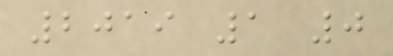2019 1 0
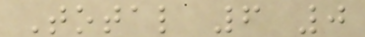Total 6 0
